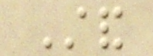Stand
